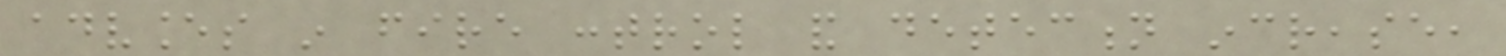advances in fire control and detection increase,
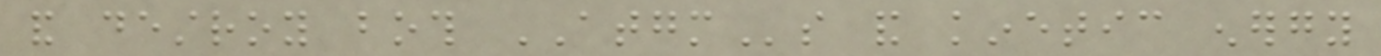and destroy both ATGMs and kinetic energy
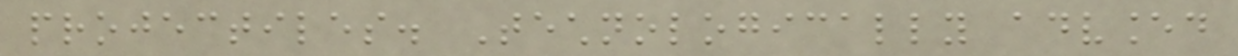projectiles. Technologically advanced
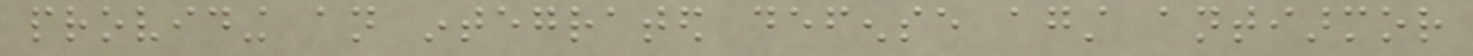providing an integrated defense against antiarmor
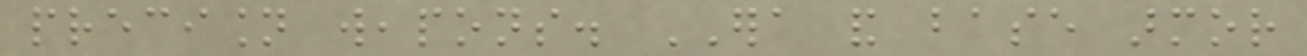precision weapons. ERA and base armor
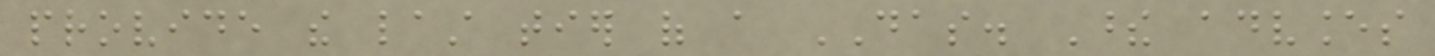provide the last tier of a DAS. These advances
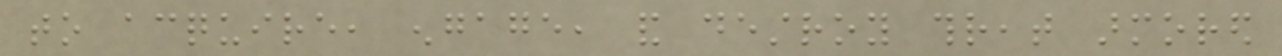to acquire, engage, and destroy threat armored
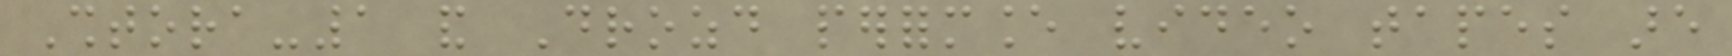Shtora-1 and Drozd performance video tapes are
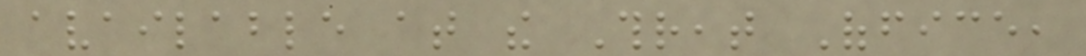available at the Threat Office,
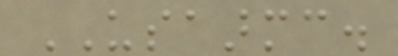USAARMC.
